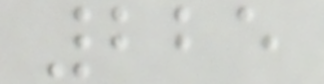225
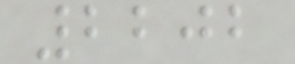2202
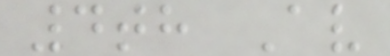4th Av
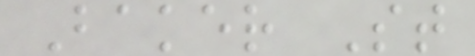Baker St
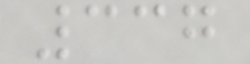337
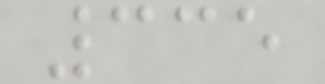335
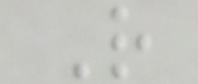R
